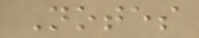Notes
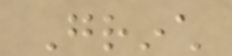Grinch
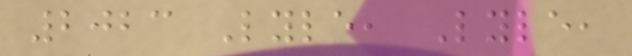2023 Lyle, Lyle,
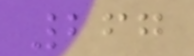267
